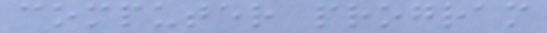computer program
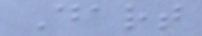Dart
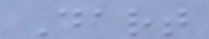Dart
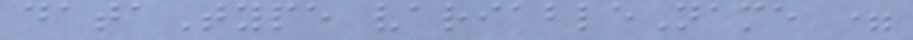dataType variableName =
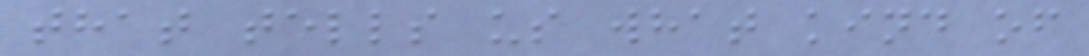that tells us what kind of
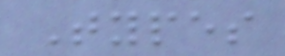Types
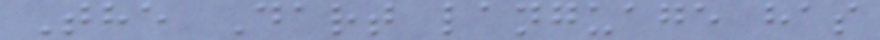The Dart language has
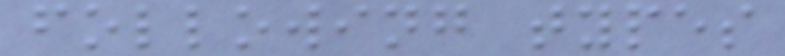following types
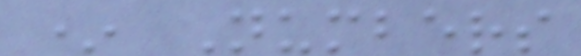* Numbers
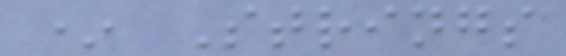* Strings
